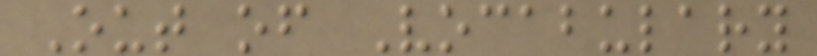Out of Vocabulary
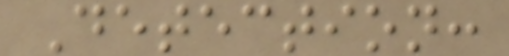Detection:
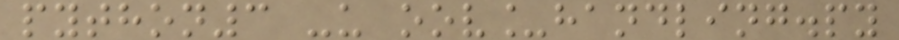python3 -u oov_handling.py
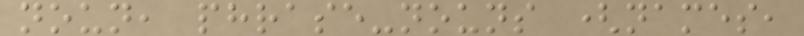noun, phrase-nouns (names,
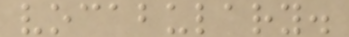vocabulary.
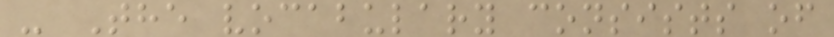- The vocabulary consists of
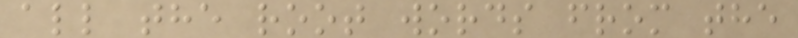all the root words from the
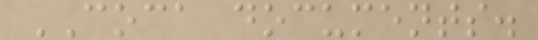COCA documents.
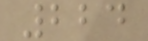224
